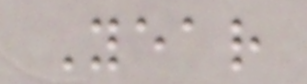Year
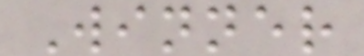Winner
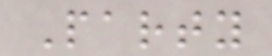Party
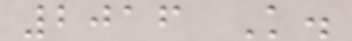2016 K.
